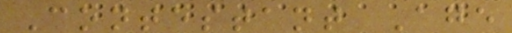Contestant Age
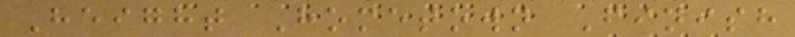Height Hometown Finish
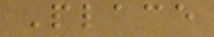Place
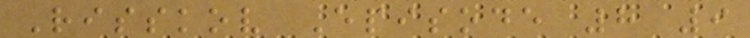Risskov Episode 8 9
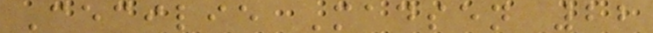Cecilie Madsen 22
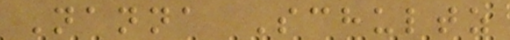Nanna Schultz
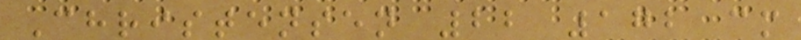Christensen 22 172 cm
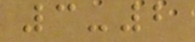3-2
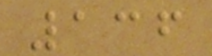136
